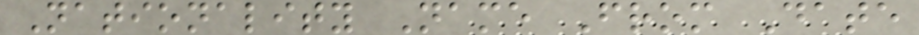Nationality Name From Date
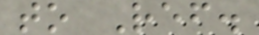to Ref.
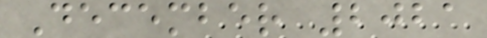December 2021
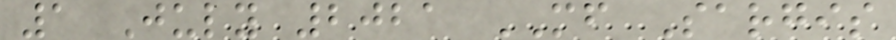1 July 2021 MF Sargis
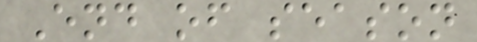End of season
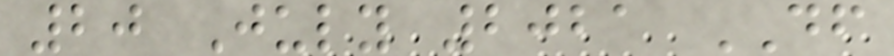20 July 2021 DF
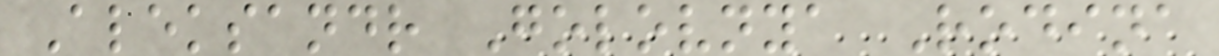Aleksandr Golovnya Rodina
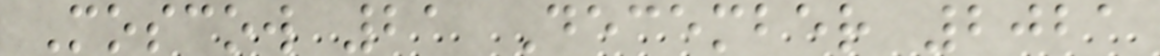Moscow 21 December 2021
